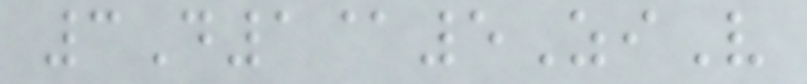3D1@5ZiV
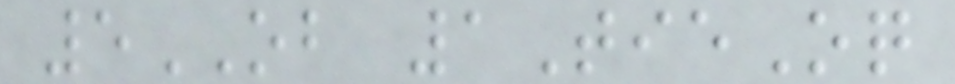5OB 1TieOq
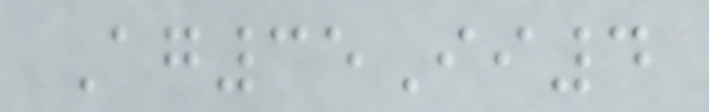Ag35Ii4
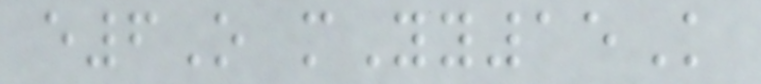e6O mYy15K
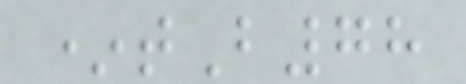*tB78
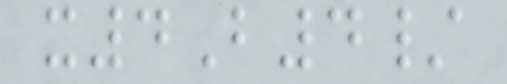x4B4/
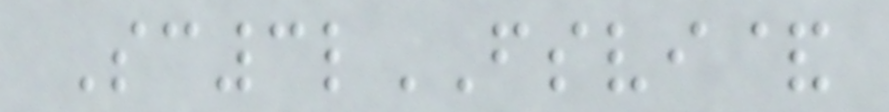Sc3lFSVI&
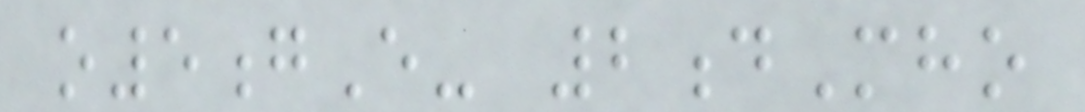o5gE- 2dMho
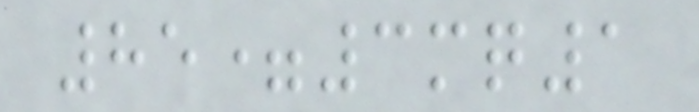85=3mq1
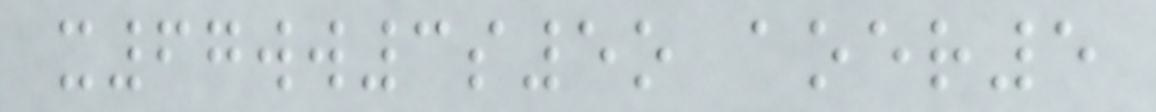x67ww3s5o aoer5
